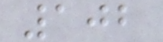102
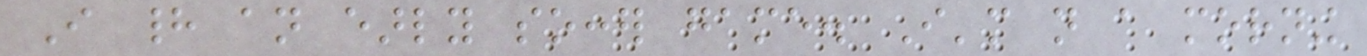I had an early soccer game. I'm not a morning
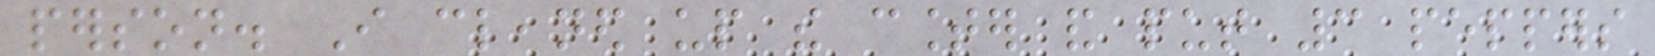person. I cleaned up the counter and put 3 peppers
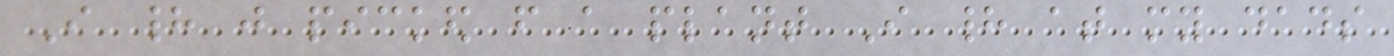I had just picked from a plant I had at my dads
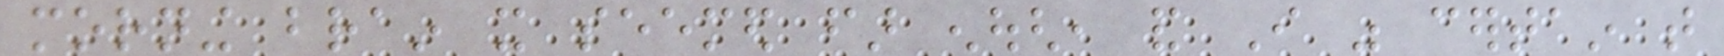morning brain it seemed far enough, and I was certain that
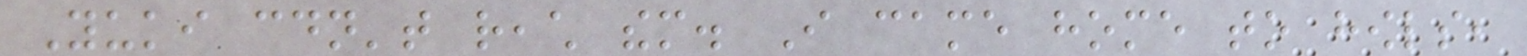Yuki couldn't reach them. I came home to howls,
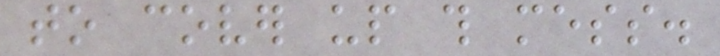to cover up this mess.
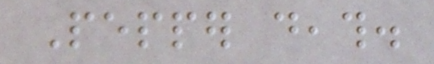Pepper death.
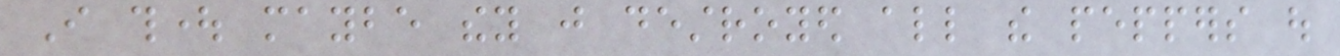I thought maybe they just destroyed all the peppers out
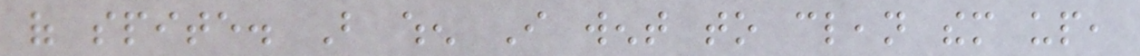of spite. But when I went to clean them up,
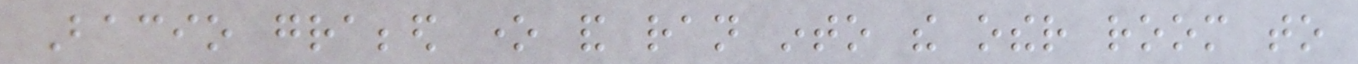Bacio grabbed one and ran into the other room to
